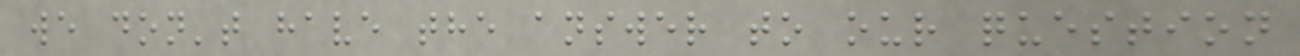we don't have the answer to our question
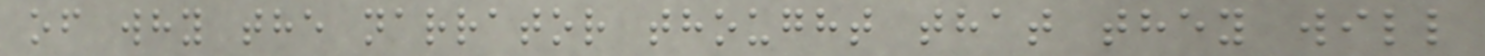of why the narrator thought that they will
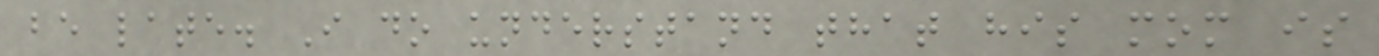be late. I do understand that his mom is
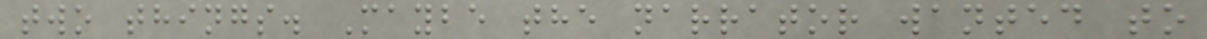two things. Maybe the narrator wanted to
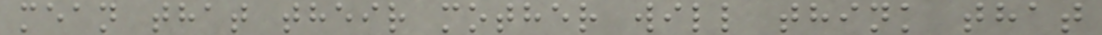mean that their mother will think that
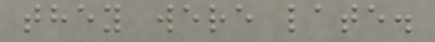they were late.
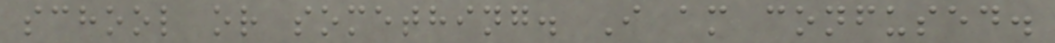school or something. I am confused.
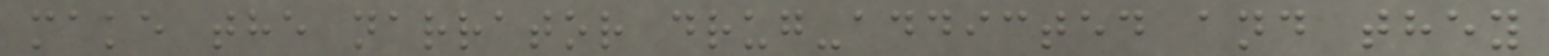make the narrator drug-addicted and they
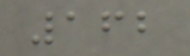162
